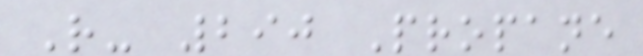R- 290 Propane
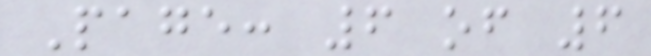Page: 6 of 6
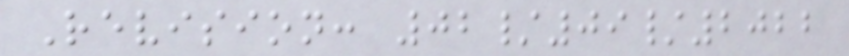Revision: 02/09/2022
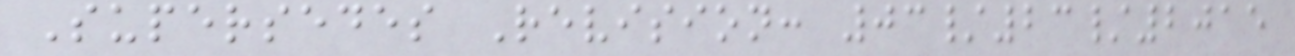Supersedes Revision: 03/23/2015
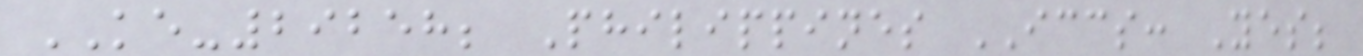KE-29258; Philippines ICCS: Yes;
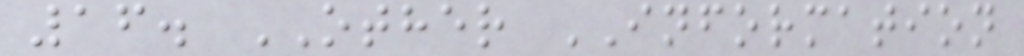16. OTHER INFORMATION
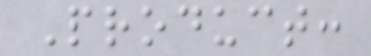Product:
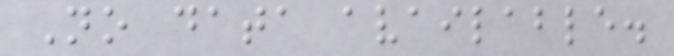No data available.
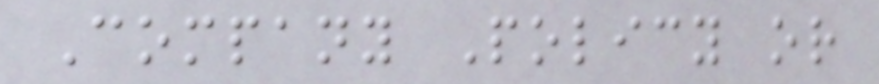Company Policy or
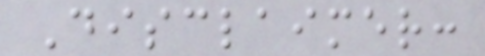Disclaimer:
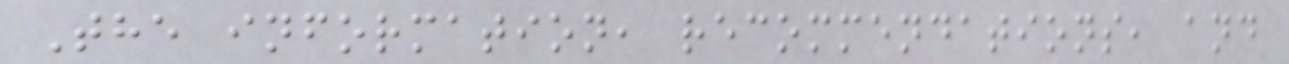The information, recommendations, and
